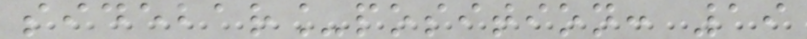sidebar_position: 19
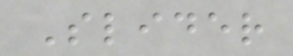Slider
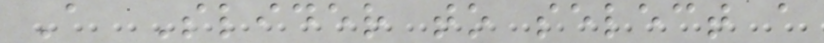A Slider to select a
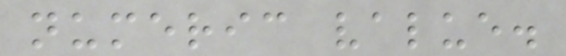numeric value.
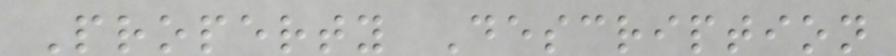Property Description
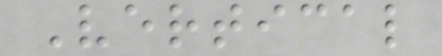Vertical
